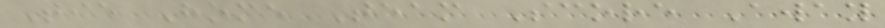Tie Home Team Score Away
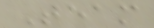Team
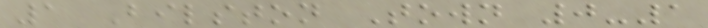1 Bilston Town 0-1
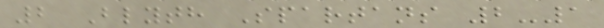2 Blyth Spartans 2-1
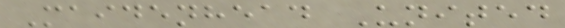Maidenhead United
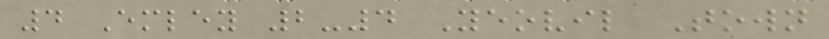4 Emley 2-4 Yeovil Town
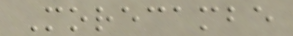Morecambe
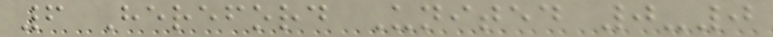6 Hereford United 0-0
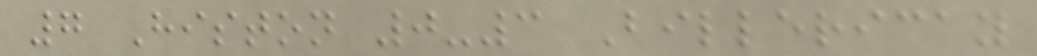7 Histon 0-3 Billericay
